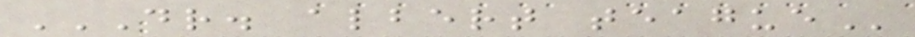DR. ALBERT TEAGUE
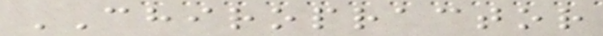CHIROPRACTOR
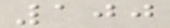100
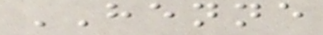HENNE
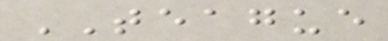TEAGUE
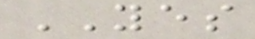YES
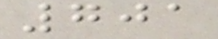701
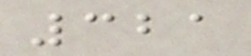321
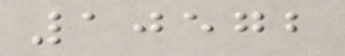10572
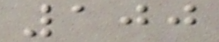100
